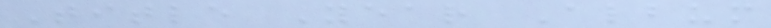Title Year Album
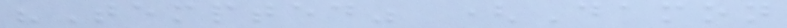"Tempted" (Damon
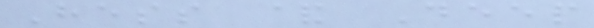Hess & Deep
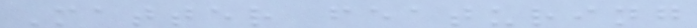Matter featuring
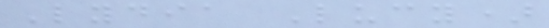Lydia Lucy)
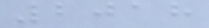2018
